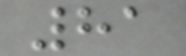81
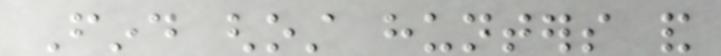Find ghost hunters and
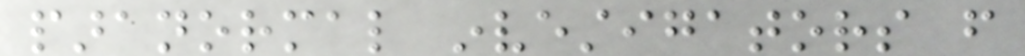paranormal investigators from
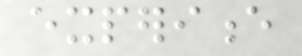experience
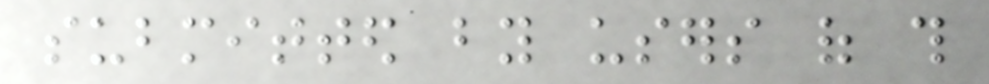submitted by users of this
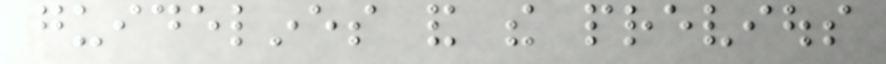guidelines and the previous
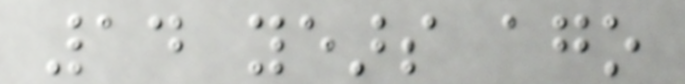14 years ago
